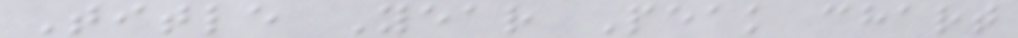Title Year Peak chart
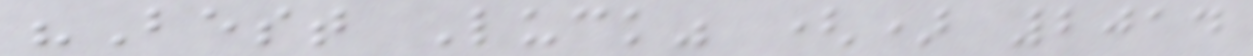"Best Luck" () 2014
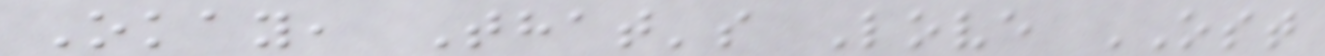Okay, That's Love OST
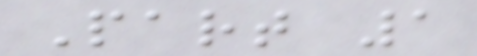Part 1
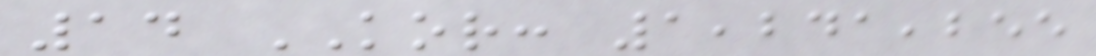14 KOR: 1,241,255
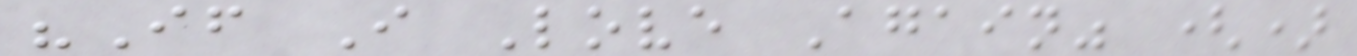"If I Love Again" ()
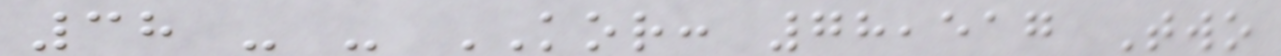38 - - KOR: 78,517 Two
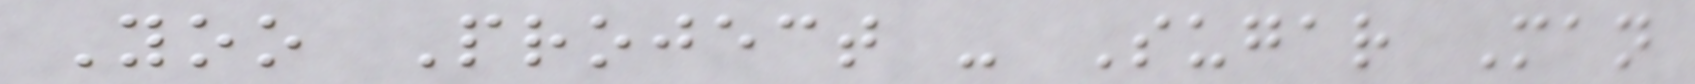Yoo Project - Sugar Man
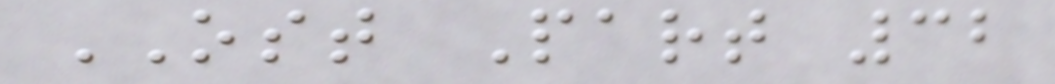OST Part 32
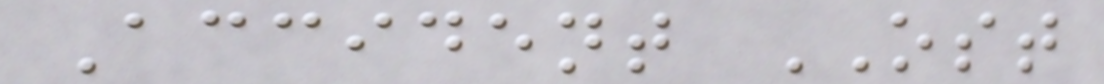Accident OST
